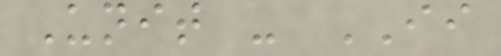Unit - II
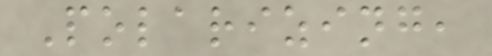Polarizing,
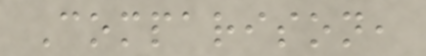Comparison,
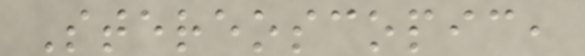Stereoscopic,
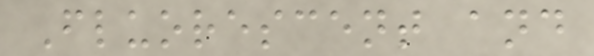Fluorescent and
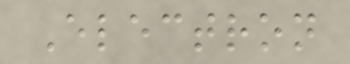Electron
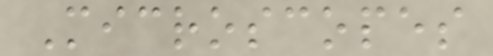Microscopes
